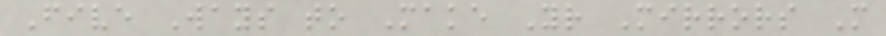Five Ways to Make Your Mirrors More
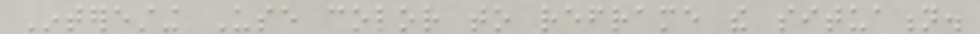Interesting Use color to reframe the situation.
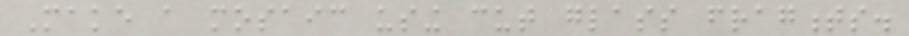Make a mosaic using cut glass fragments.
